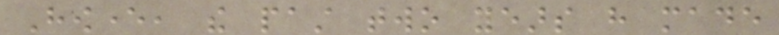However, the past two years have made
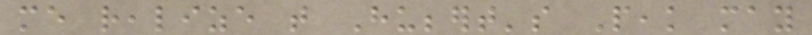me realize that Hubbert's Peak may
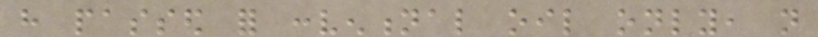have passed for conventional oil only, not
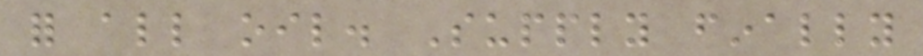for all oil. Supply finally
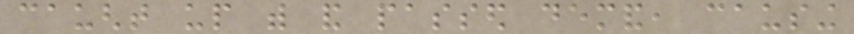caught up with and passed demand, causing
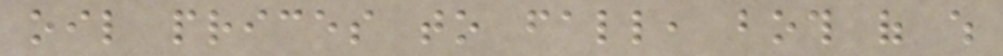oil prices to fall, both of which
